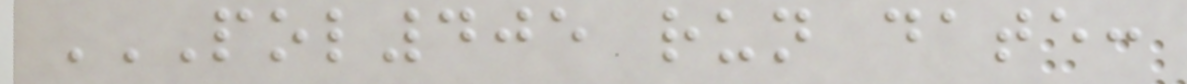POL405 RUN DATE:
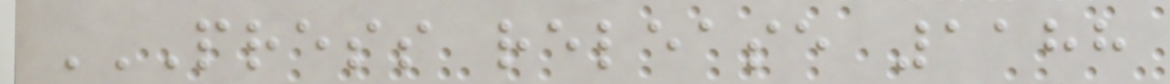PRESS RELEASE 1188
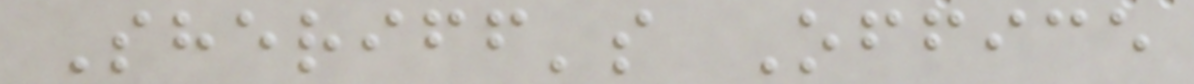Sheriff's Office
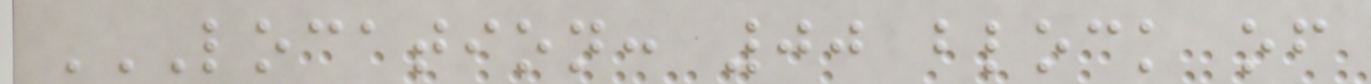LOCATION: 00 BLOCK OF
